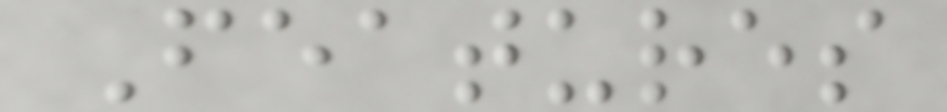Features
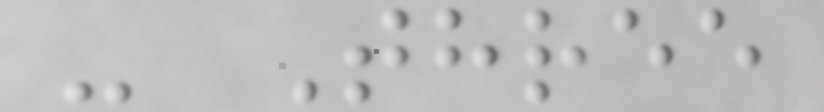- Three
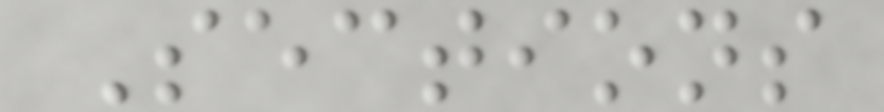Sections
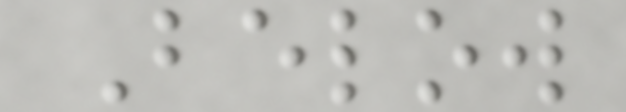Below
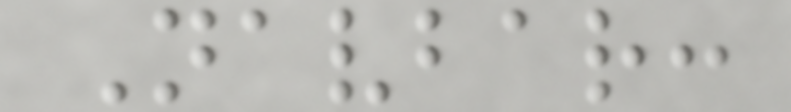Navbar:
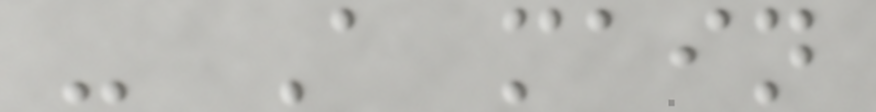- A main
